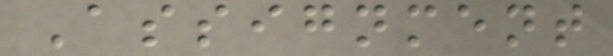Assignment
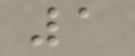1
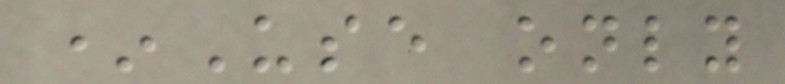*Use only
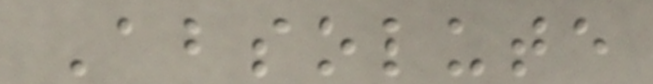Absolute
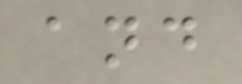and
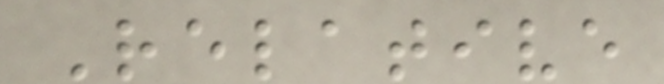Relative
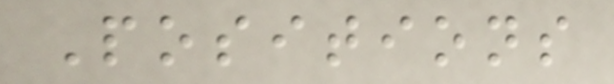Positions
